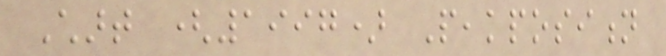Chart (1997) Peakposition
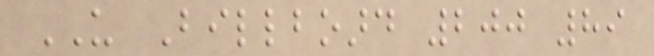US Billboard 200 89
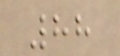88
